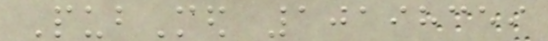PubMed 10198359
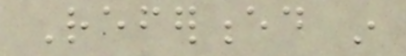Referenced in
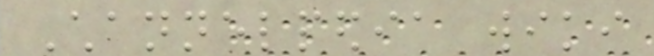Channelpedia wiki
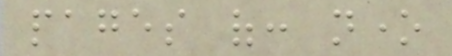pages of: none
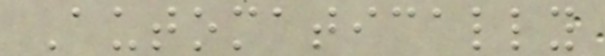Automatically
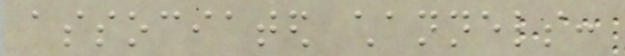associated channels:
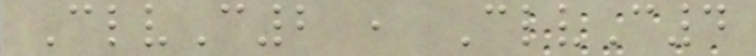ClvC2 , ClvC4
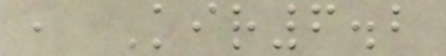, Kir6.2
